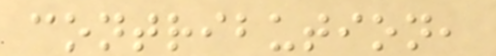contribution,
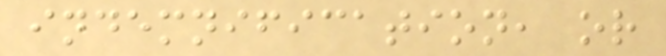indemnification, or
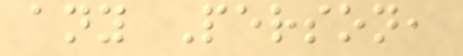any Person,
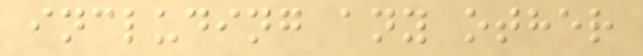including any other
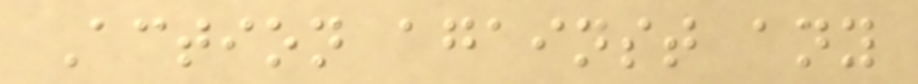Action against any
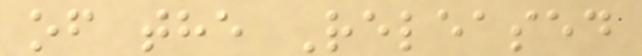of the Released
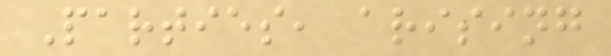Parties, arising
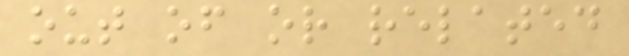out of or related
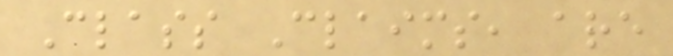Class Claims, are
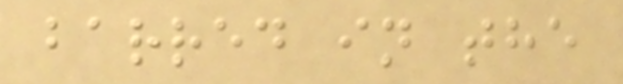barred in the
